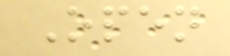Open
